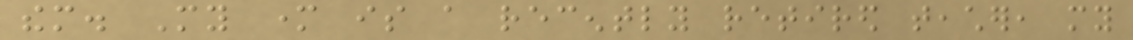them. My mother is a recently retired teacher, my
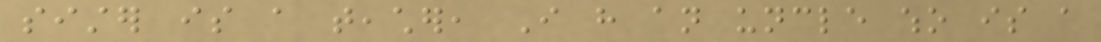sister is a teacher, I have an uncle who is a
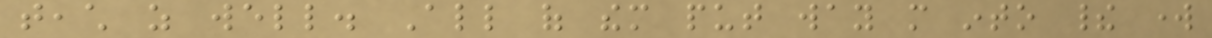teach as well. All of them put way more into their work
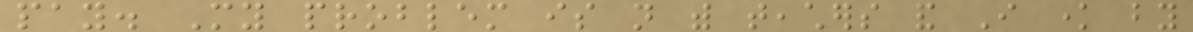pay. My problem is not with teachers and I know by
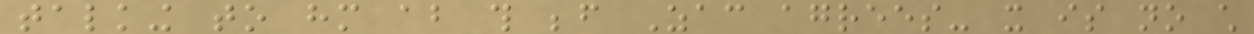talking to him about this before Zac agrees- it is no child
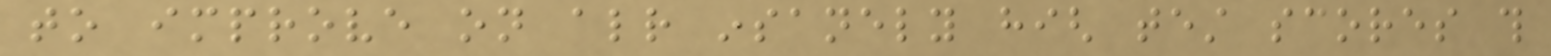to improve on already insanely high test scores this
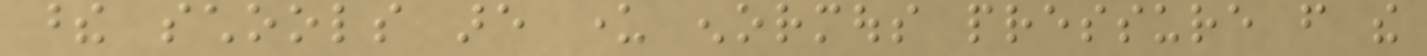these schools are under enormous pressure from the
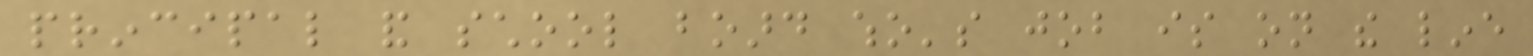principal and school board who's job is on the line
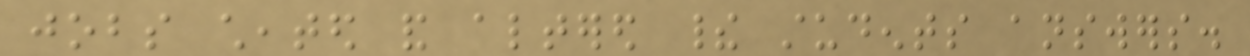jobs cheated and altered their students answers.
